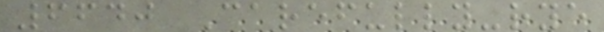6640 Carefully-rye
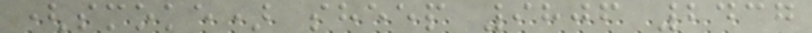(smoke) sheep 9806 2437
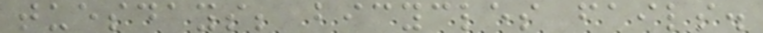tuesdays; bicycles fails.
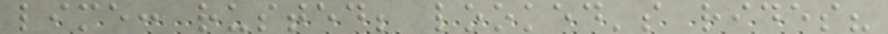lime: rusted; looked's rides?
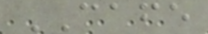CAFE
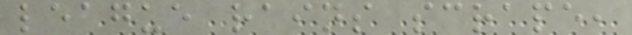league rains scrape,
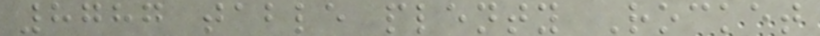8787 table plenty Rocket
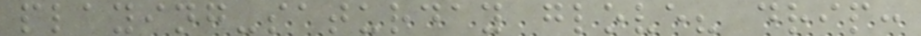playing-saturday glove? drip:
